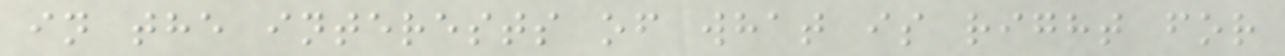in the interests of what is right for
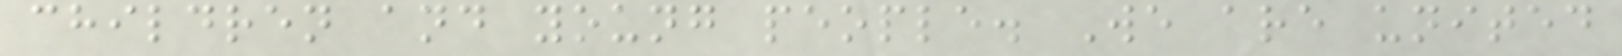children and young people. We are united
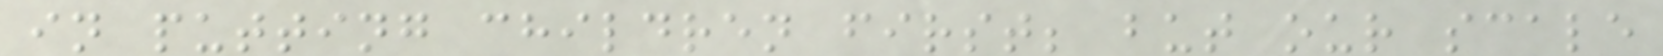in putting children first; but our scale
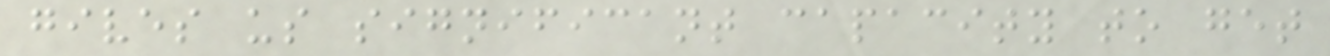gives us significant capacity to get
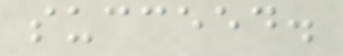succeed.
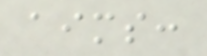aims:
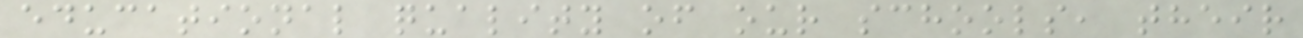educational quality of our schools, their
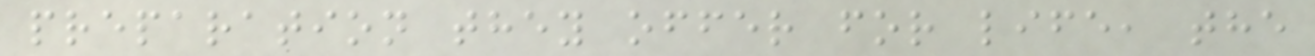preparation they offer for life, the
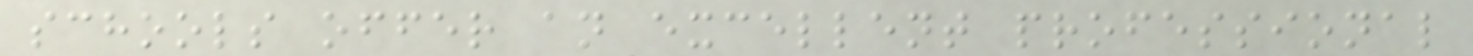schools offer an excellent professional
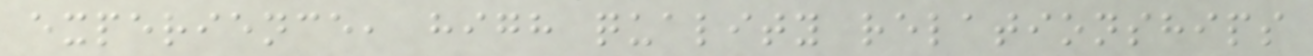experience, high quality relationships
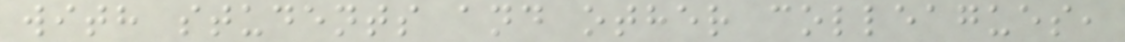with students and other colleagues,
